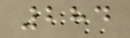284
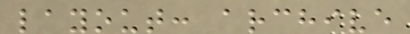layout: archive
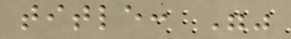title: ""
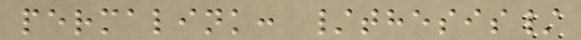permalink: /thesis/
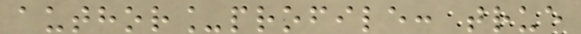author_profile: true
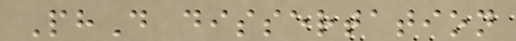PhD dissertation
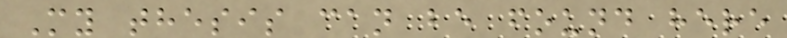My thesis can be found here
